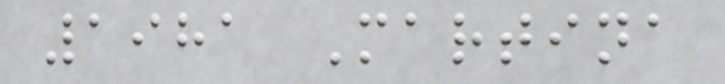1981 Martina
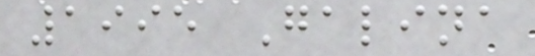1995 Galina
